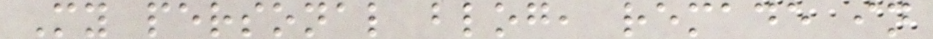My personal blog, remade in
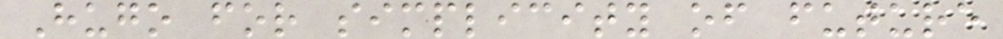Hugo for simplicity of future
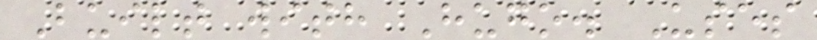Built with Hugo. Uses
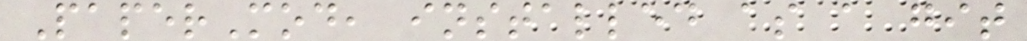PaperMod, installed as a git
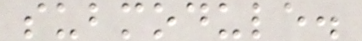submodule.
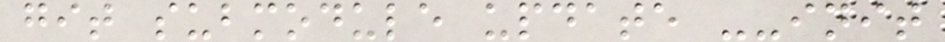git submodule update --init
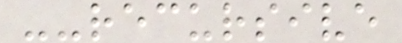--recursive
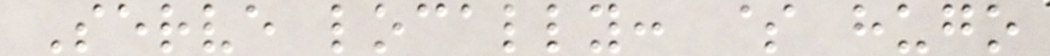Serve locally: $ hugo
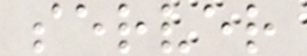server
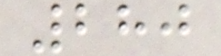280
